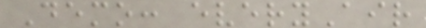Demo: everyAir
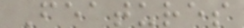Features
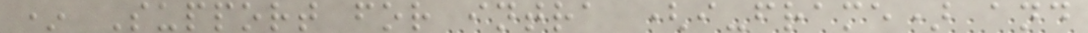* Support for intra (i-frame) and
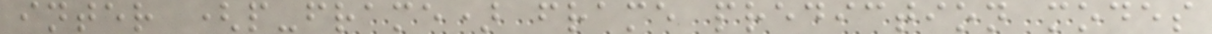inter (p-frame) frame prediction modes
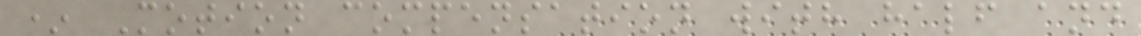* Motion compensation with half and
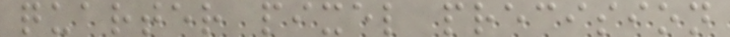quarter pixel precision
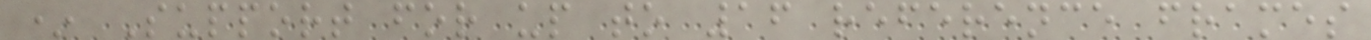* Support for up to 16 reference frames
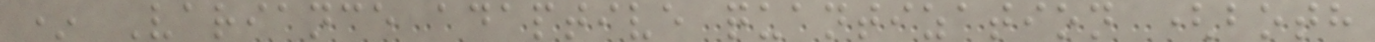* Variance adaptive quantization (both
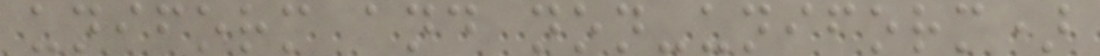uniform and non-uniform)
